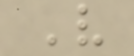V
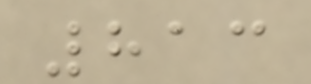813
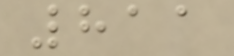811
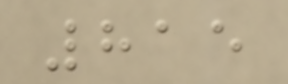815
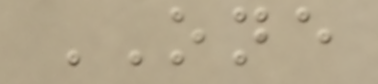ONE
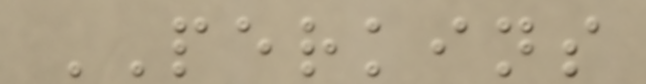PERKINS
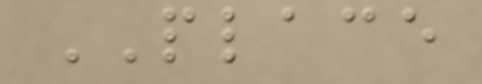PLACE
